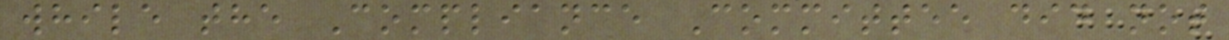while the Compliance Committee did not
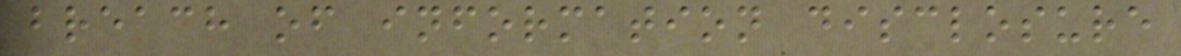breach of information disclosure
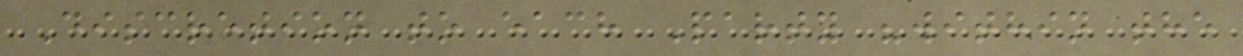Discretion to each Party "within the
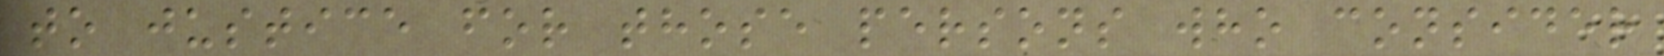to justice for those persons who consider
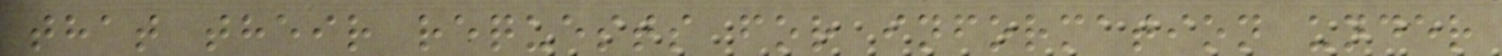that their requests for information under
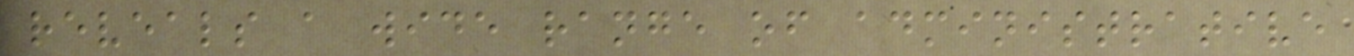reveals a wide range of administrative
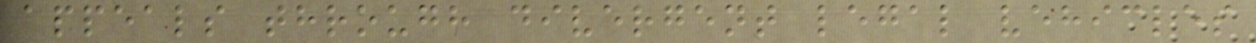appeals through divergent legal vehicles
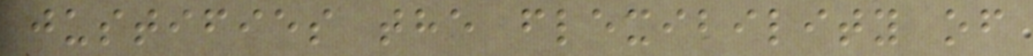justifies the flexibility of
